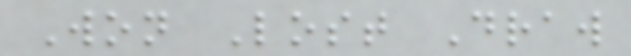Won Lost Draw
